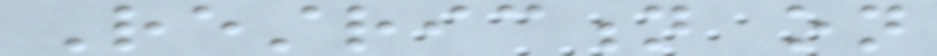Restriction on
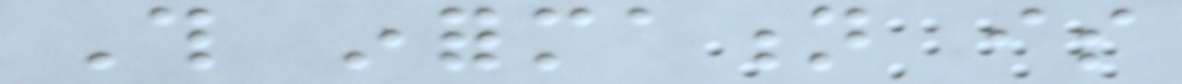This information is
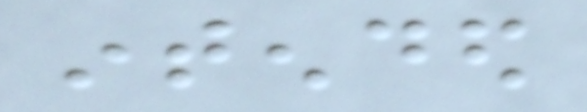intended
